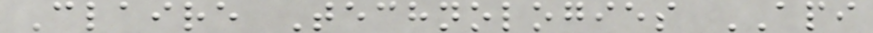Claire Technologies API
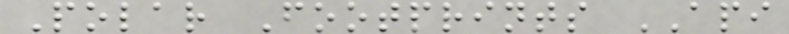Polar Footprints API
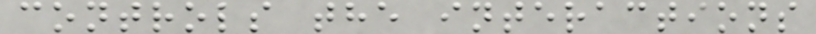controls the interactions
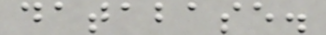database.
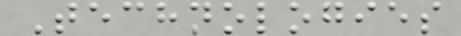Technologies
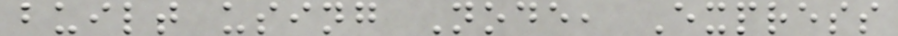built using Node, Express
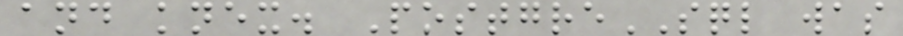and knex. PostgreSQL was
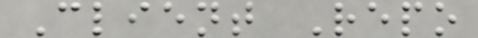Client Repo
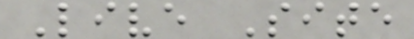Live Site
